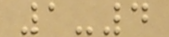1-4
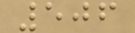506
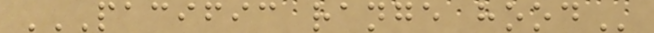PACIFIC RANGE HOOD
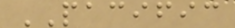PACIFIC
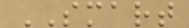SMART
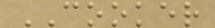COOKER
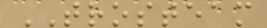TROSTEAM
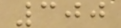300
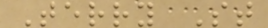Terry St
